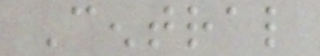Central
